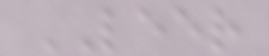LEER
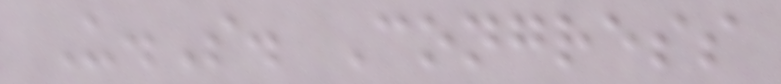U.S. Congress
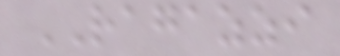RAGAZZI
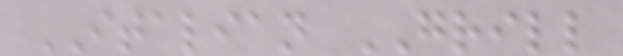ITALIAN GRILL
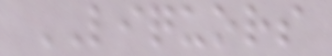LIQUORS
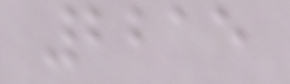2215
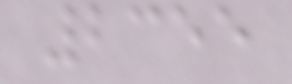2355
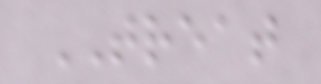TREAT
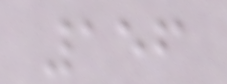156
